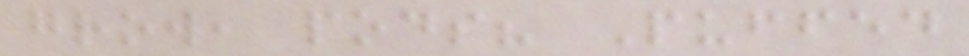grow, pods? Puffed
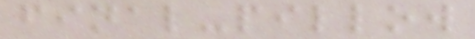final-pillow
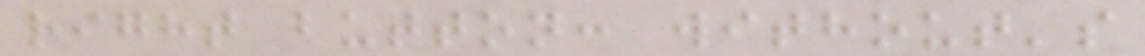right button: without's
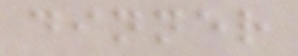dinner
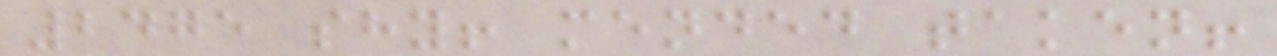2475 shy! mended taken!
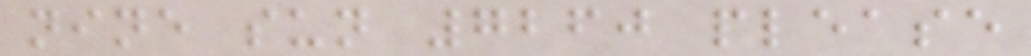nine sun 7260 please
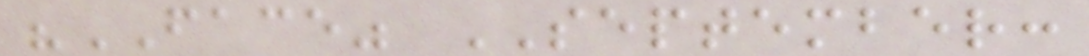"FACE" SEPTEMBER:
